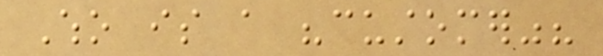Who is a "customer"?
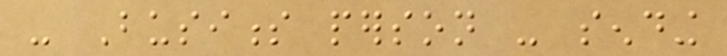- Business person - sending
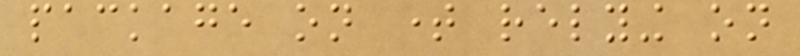package on time relying on
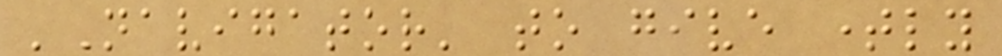'Navigator' to give timely
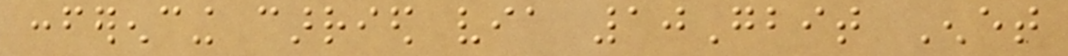conferencing carried via 10Gbit Enet
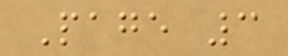Page 3
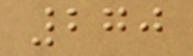270
